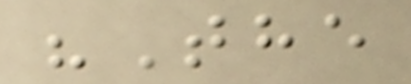"The
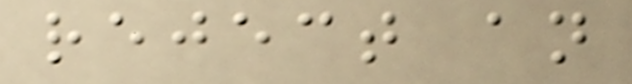reject an
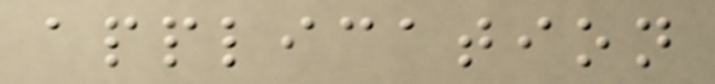application
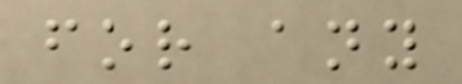for any
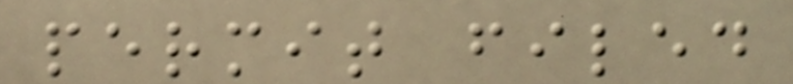permit filed
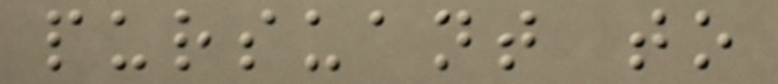pursuant to
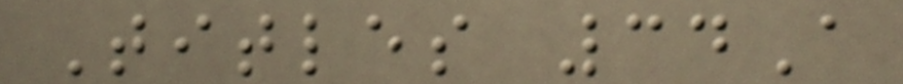Titles 34A
